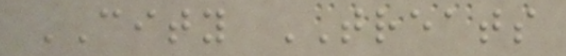CITY TREATS
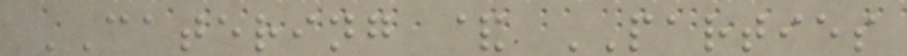CATERING & PARTIES
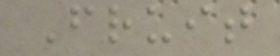Fruit
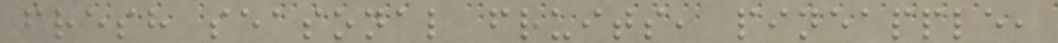fresh seasonal fruits, pineapple,
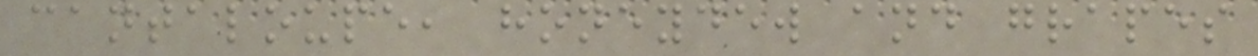cantaloupe, honeydew and grapes
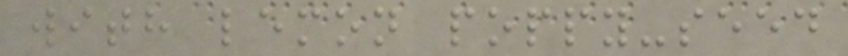with lemon poppy-seed
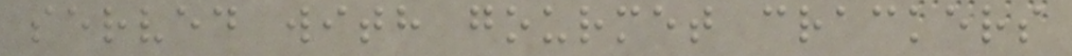served with gourmet crackers
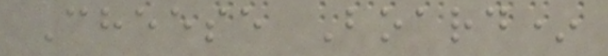Cheese Board*
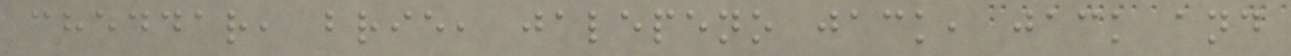cheddar, brie, jalepeno jack, jack and
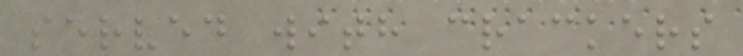served with crackers
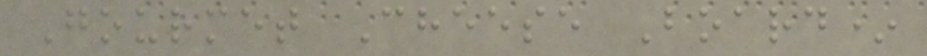Gourmet Cheese Board*
